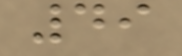49
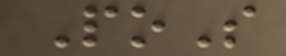PoS
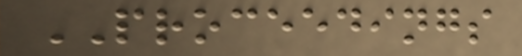PROCEEDINGS
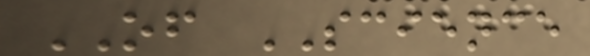OF SCIENCE
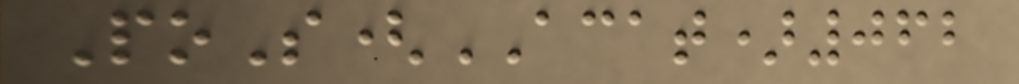PoS(ACAT)062
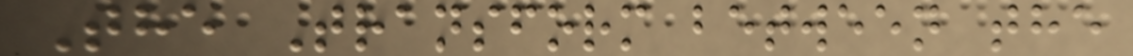The Transform between the
